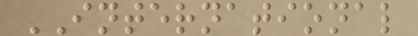INTERNATIONAL
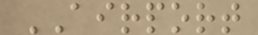AIRPORT
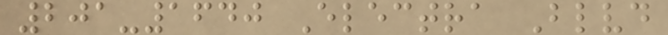201-1640 Electra Blvd
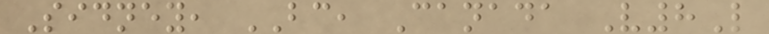Sidney, BC, Canada V8L
